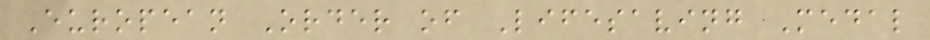European Order of Lifesaving Medal
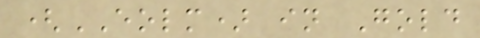(EOLM) in Gold
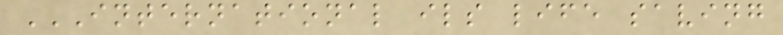INTERNATIONAL ILS LIFE SAVING
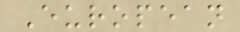European
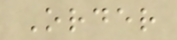Order
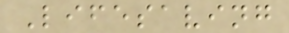Lifesaving
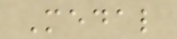Medal
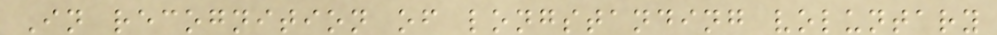In recognition of longstanding voluntary
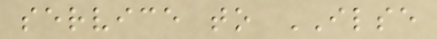service to ILSE
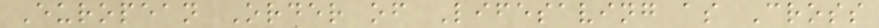European Order of Lifesaving as Cross
